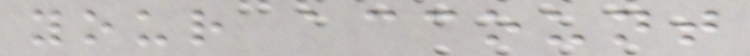your account
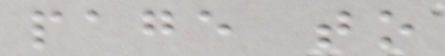page to
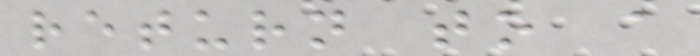return to a
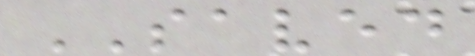SAVED
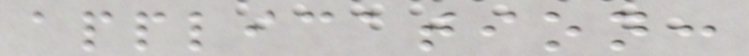application:
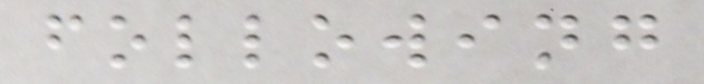following
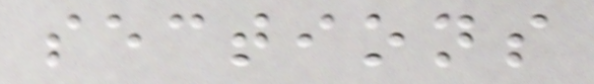sections
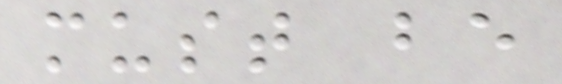must be
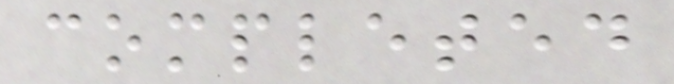completed
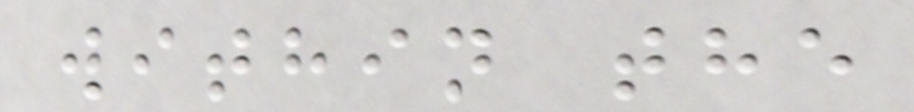within the
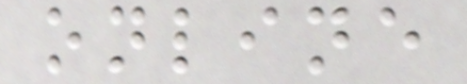online
